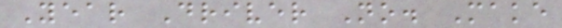Year Driver No. Make
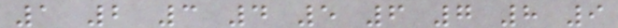1 2 3 4 5 6 7 8 9
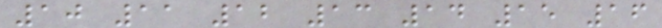10 11 12 13 14 15 16
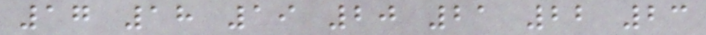17 18 19 20 21 22 23
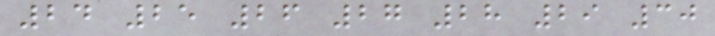24 25 26 27 28 29 30
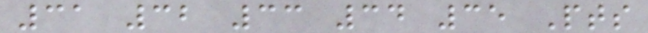31 32 33 34 35 Pts
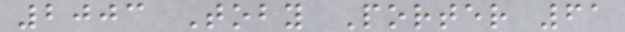2003 Toby Porter 61
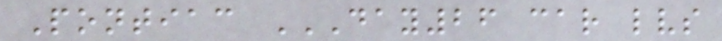Pontiac DAY26 CAR LVS
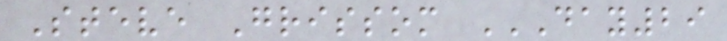Steve Grissom DAY29
